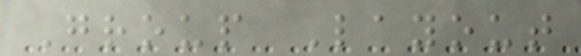Group Layout
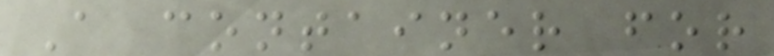A container for
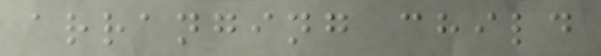arranging child
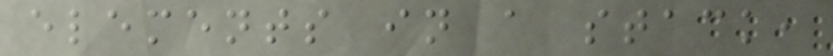elements in a stack,
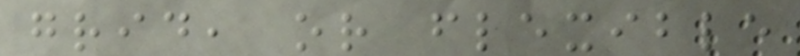grid, or flexible
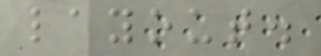layout.
